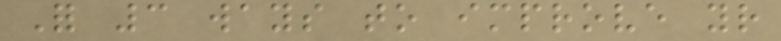For 3 ways to improve your
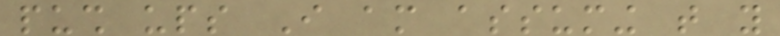push ups I am assuming that you
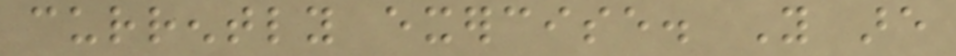currently exercise. You are
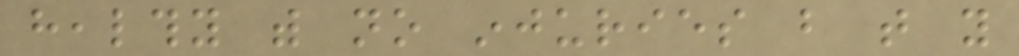healthy with no injuries but that you
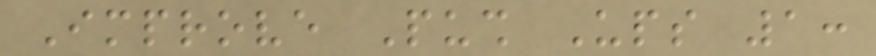Improve Push Ups 1:
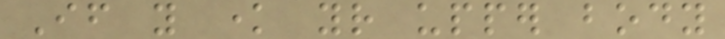If you know your upper body
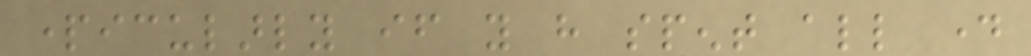particularly if you have spent all day
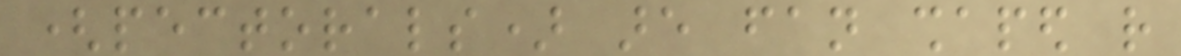(pectorals) are fan shaped rather
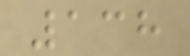138
